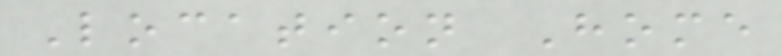Location Home
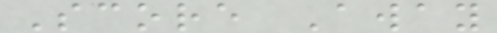Score Away
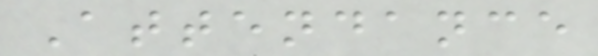Attendance
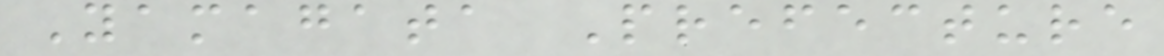Yamagata Prefecture
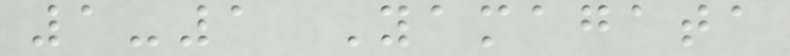1-1 Yamagata
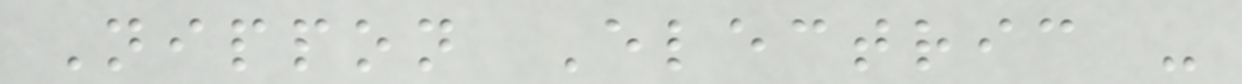Nippon Electric -
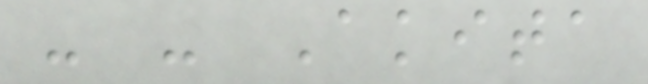- - Akita
